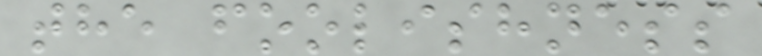the foolishness
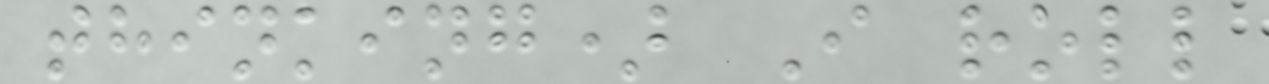thinking) I roll
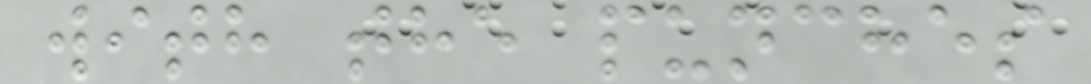with the punches
